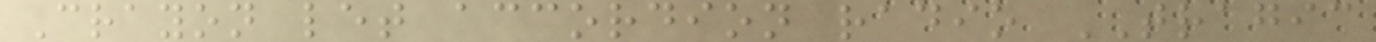Crayon let accordion radio TRAGIC
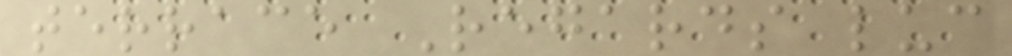terrace Regards luc
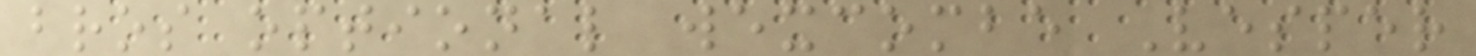bros optional wexcombe Vesper
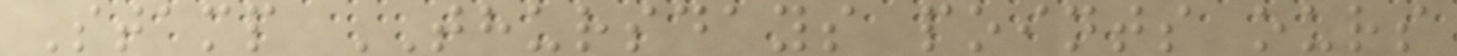Stamp THURSDAYS points ours
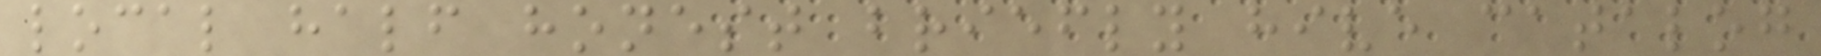local half honest briefly hive catalog
